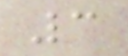3
